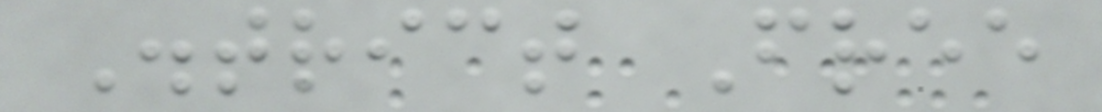District Free
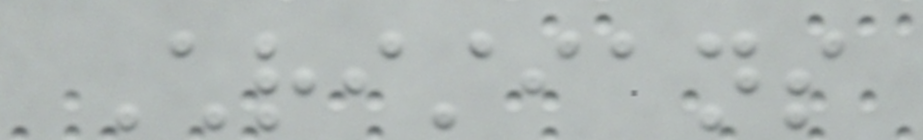Christians
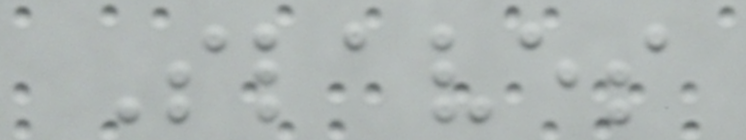Slaves
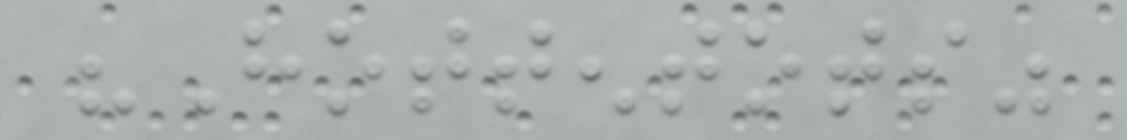"Hottentots"
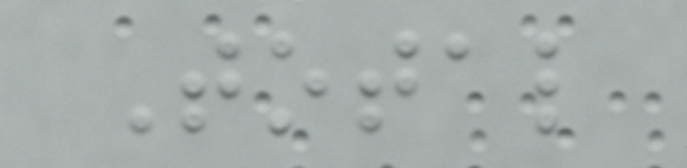Total
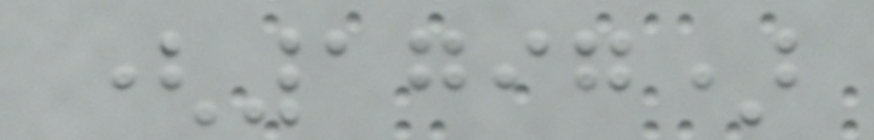(1797)
